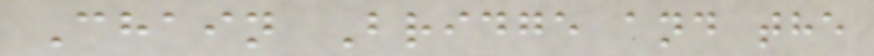Chain Bridge and the
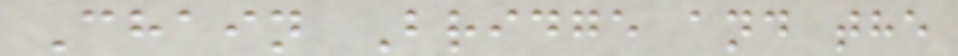Chain Bridge and the
